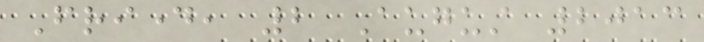Friday, 2 August 2013
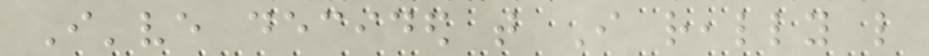I've decided that I really like
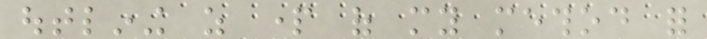outlining as part of my method for
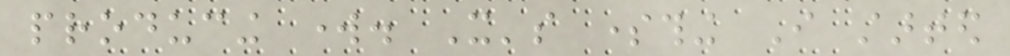producing work. It's something I started
